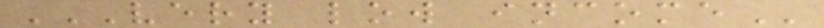VERY LOW INCOME
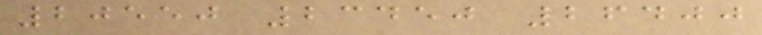20550 23450 26400
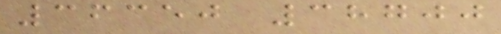36350 38700
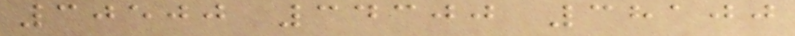30500 34300 38100
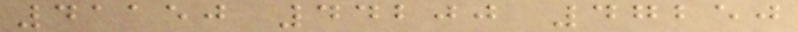41150 44200 47250
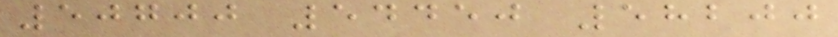50700 54450 58200
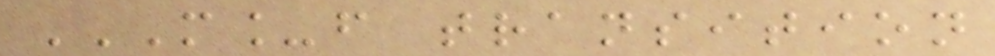M_F TRANSITION
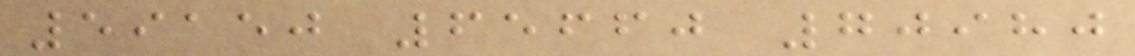59150 65660 70980
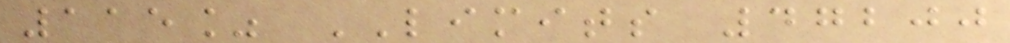115% LIMITS 47200
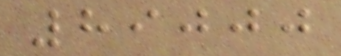89000
